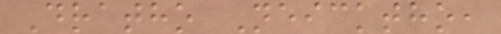Dratho Neicktho,
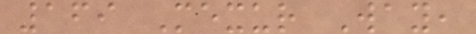169 Mexur Way,
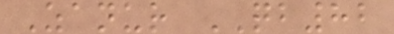Zanur QB82
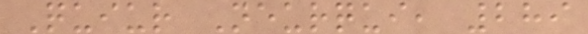Quiur Neurqui, 289
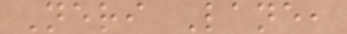Neri Lane,
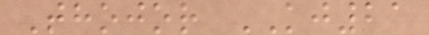Thojor KJ21
